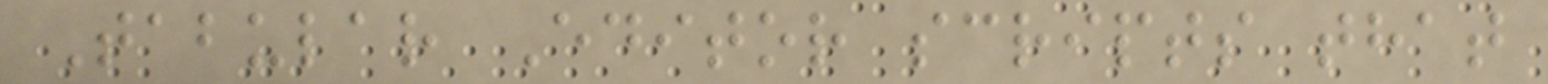Tabular Editor scripts that
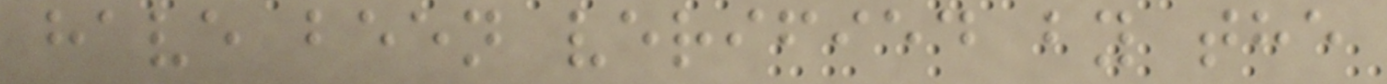have been verified by the
